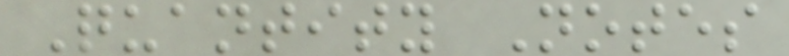Quantity Notes
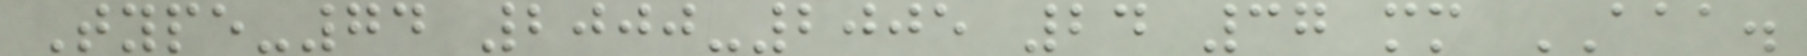Type-74 2000-2005 24 37 mm AAA.
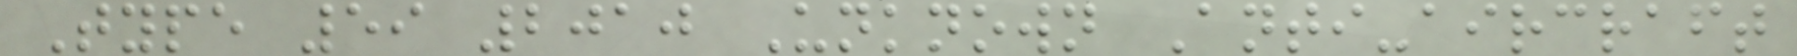Type 59 2010 Unknown Anti-aircraft
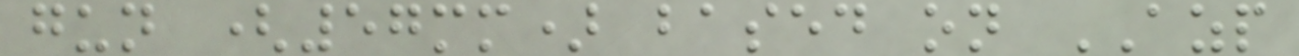gun (57mm) based on AZP
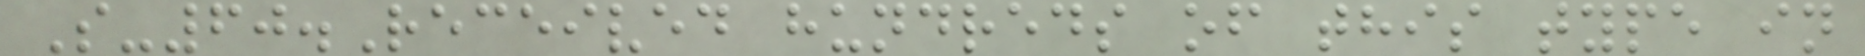S-60.Received hundreds of this type in
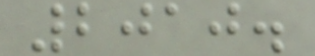2010.
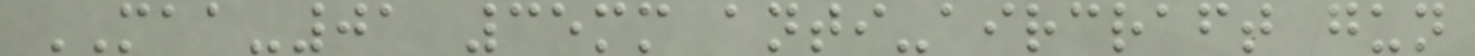MAA-01 35mm anti-aircraft gun
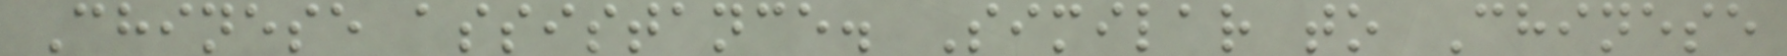Chinese assistance. Similar to Chinese
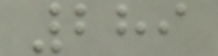289
